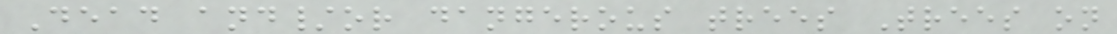Dead and/or dangerous trees Trees on
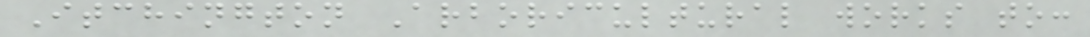Itchington Arboricultural works to:
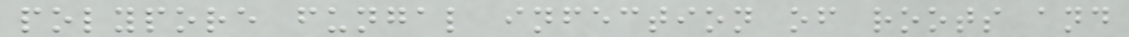polypore fungal infection of roots and
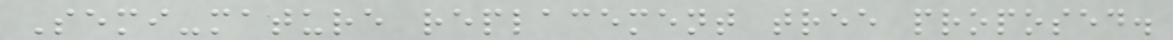Semi-mature replacement tree proposed.
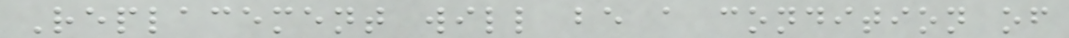Replacement will be a condition of
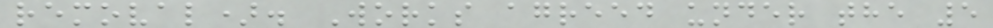removal). Works agreed under the 5
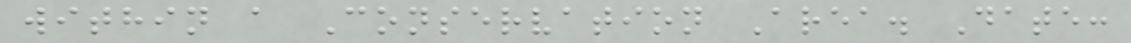within a Conservation Area. Date:
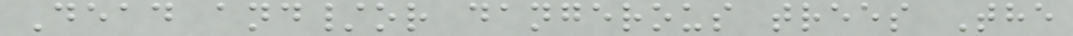Dead and/or dangerous trees The
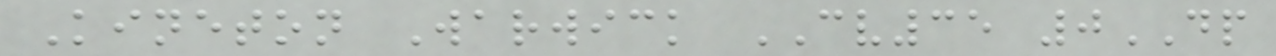Kineton Warwick CV35 0DP
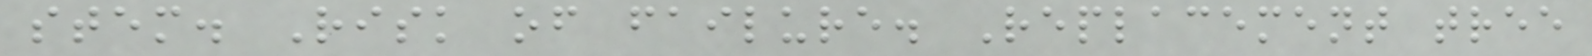stem. Risk of failure. Replacement tree
